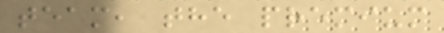team, the premium
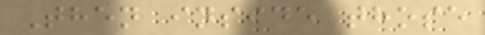Then inside those
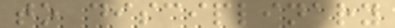to disciplinary
